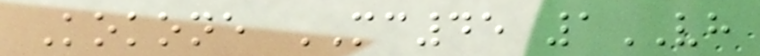Kokone MC45 1VH
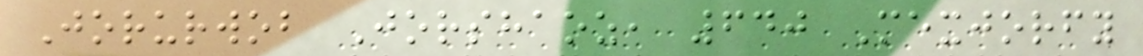Jorurwob Jorshaoz, 640 Mexjorfy
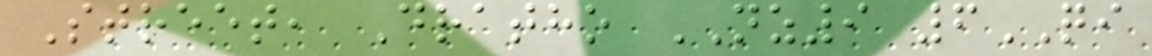Street, Dratho NZ9 6QI
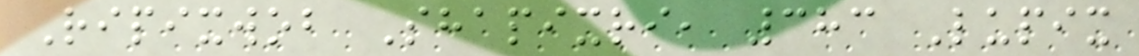Ripixwob Shapixri, 383 Lupix
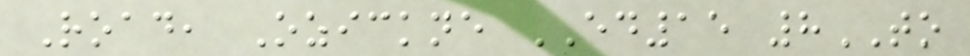Road, Ozickne ED15 8TO
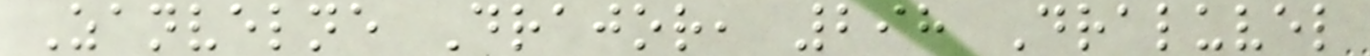Zanvelne Drajor, 298 Draluvel
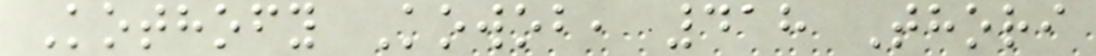Kothofy Kowob, 418 Thori
